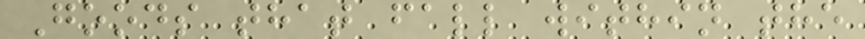Goods that fall within the
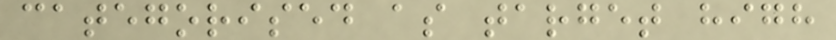categorised as target high
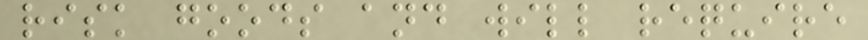risk goods and will require
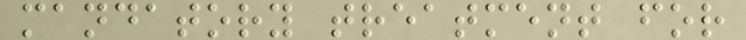mandatory treatment for
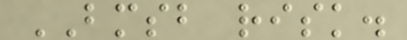BMSB risk.
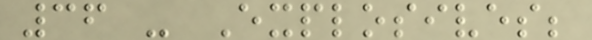36 - Explosives;
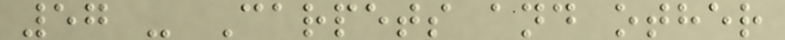57 - Carpets and other
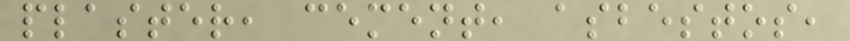plaster, cement, asbestos,
